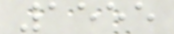1555
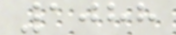1088
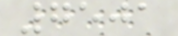7501
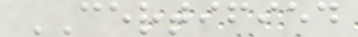CERTIFIED
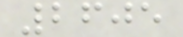2605
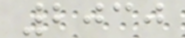2030
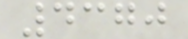4370
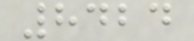8424
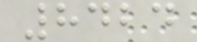8424
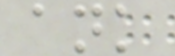ank
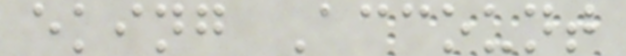eking Account
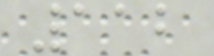112
